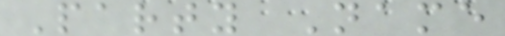Party Name
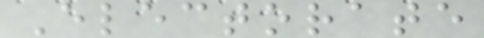Electorate
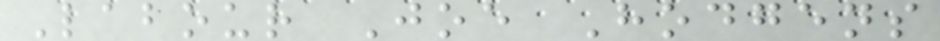Labour Joe Hodgens
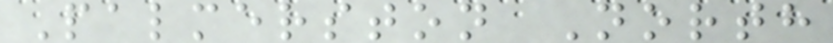Palmerston North
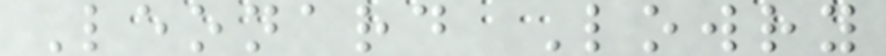Leonard Lowry
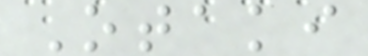Otaki
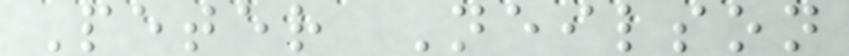Peter Neilson
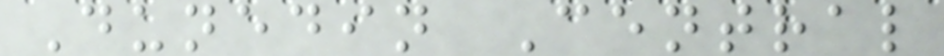Dunedin Central
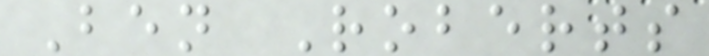Ben Roberts
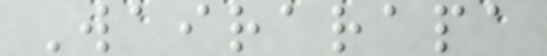Wairarapa
